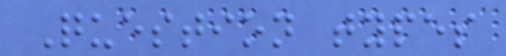Question types
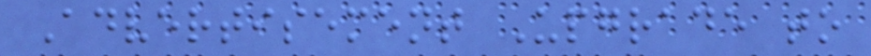Advertisement Upgrade to
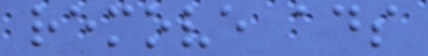remove ads
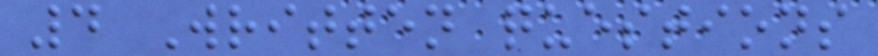4 Written questions
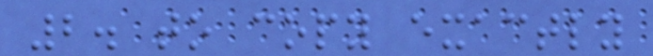2. to copy exactly
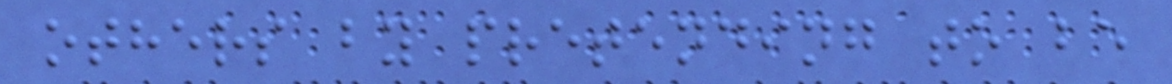others by pretending to be
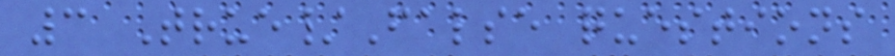3 True/False questions
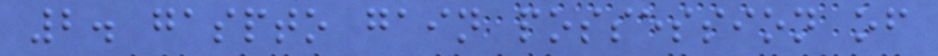2. gaspto gain possession of
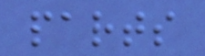parts
